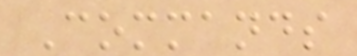Commands
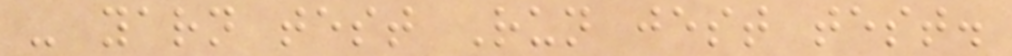- yarn test Run jest test.
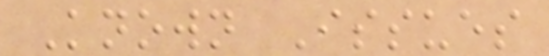Known Issues
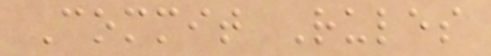Commit Rules
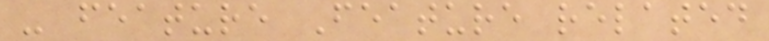- feature Feature related
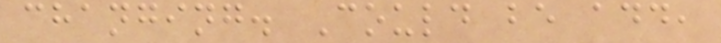changing. Could be add,
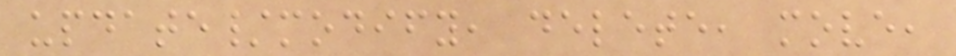update/modify, delete, move,
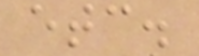etc.
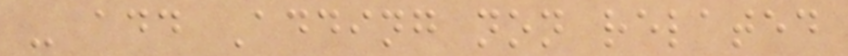- add Adding non related
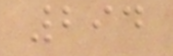294
